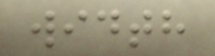width
